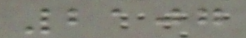2107
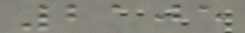2105
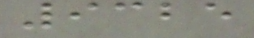9325
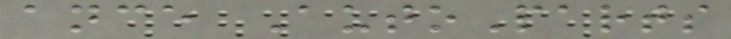ance AutoParts
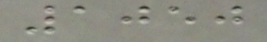1050
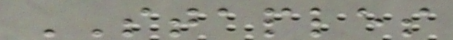STAPLES
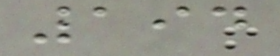194
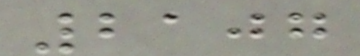2107
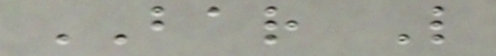BAR L
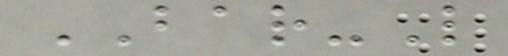BAR-L
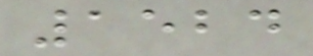1524
